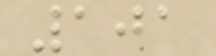101
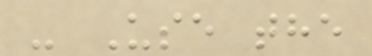- Use the
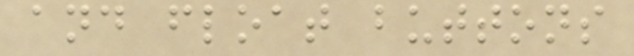and float buttons
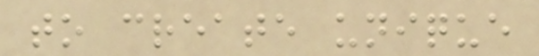to create unique
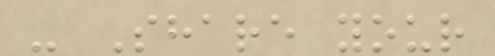- Share your
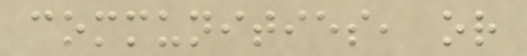communities, or
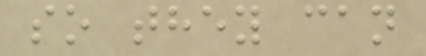so they can
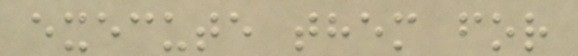execute them for
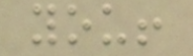you!
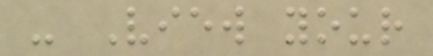- View your
